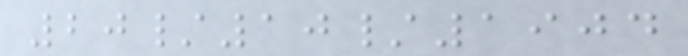20/10/1904
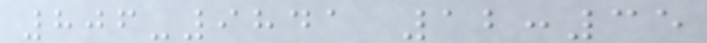806-9841 12:35
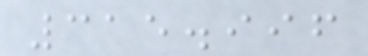315.996
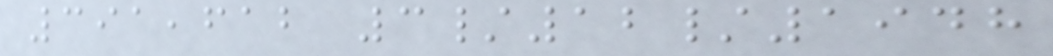391,612 3/12/1948
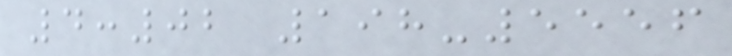4:02 198-5556
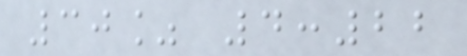30% 4:22
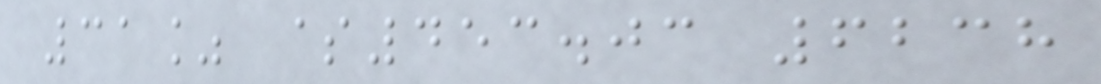31% $453.03 6238
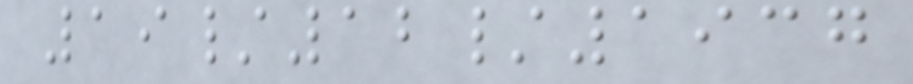19/12/1937
